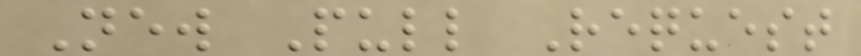New Pull Request
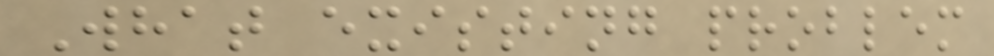What existing problem
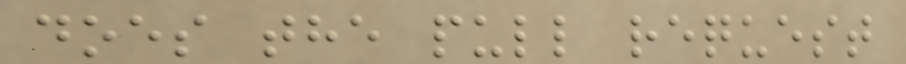does the pull request
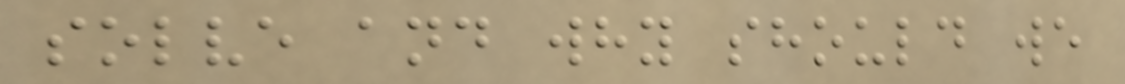solve and why should we
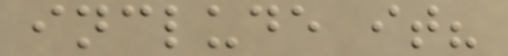include it?
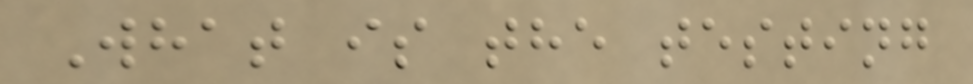What is the testing
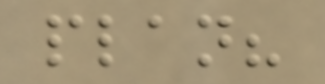plan?
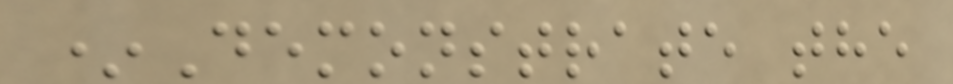*Demonstrate the
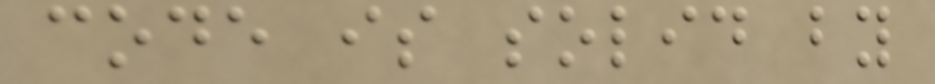code is solid by
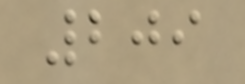209
